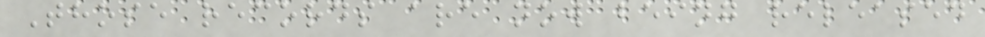Those records are now being released
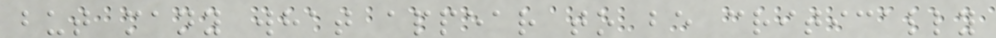but many what appear to be critically
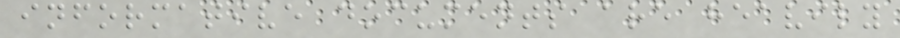informative documents are heavily
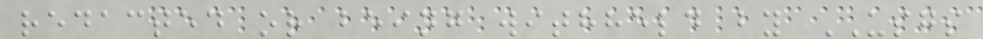redacted or being withheld by USGS
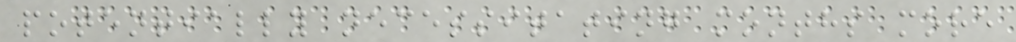potentially necessitating months more
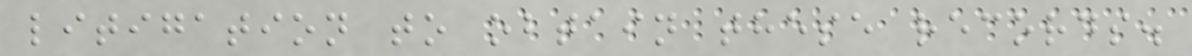litigation to obtain these records.
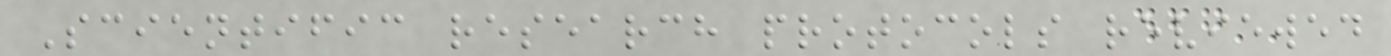Scientific research protocols reviewed
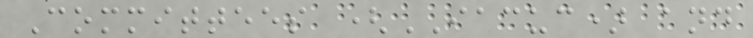Committees (IACUC) and
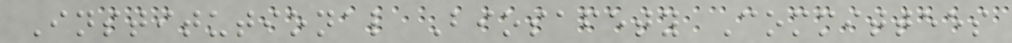Institutional Biosafety Committees
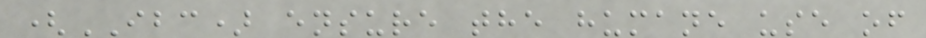(IBC) ensure the humane use of
